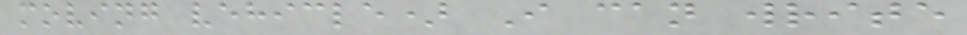moving vehicle) I can write
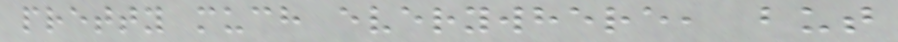pretty much everywhere, but
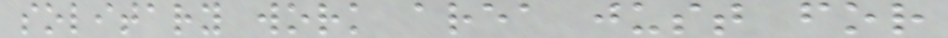solitary work area just for
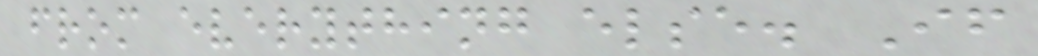from everything else. If
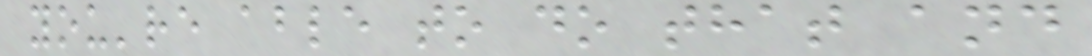you're able to do that and
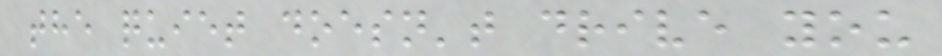the quiet doesn't drive you
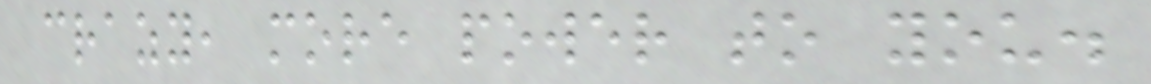crazy, more power to you.
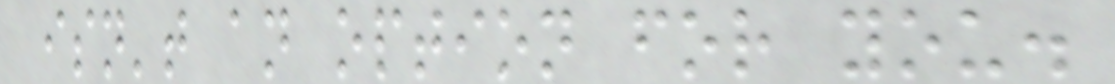isn't an option for you.
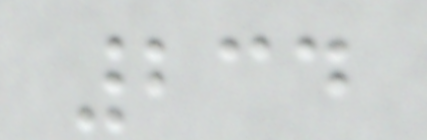234
